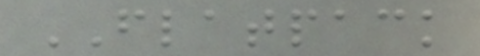FLATPACK
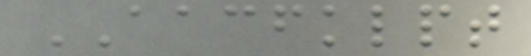AACFKLPT
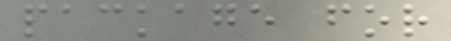package for
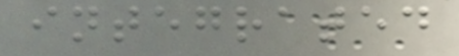integrated
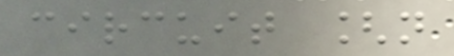circuit [n
